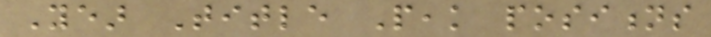Year Title Peak positions
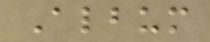Album
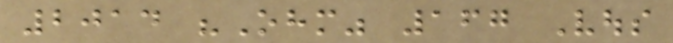2014 "Ohm" 167 Vous
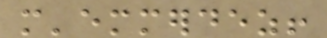m'emmerdez!
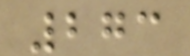273
